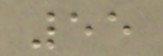55
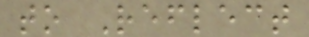to Reflect
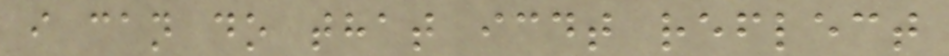i can do that icdt reflect
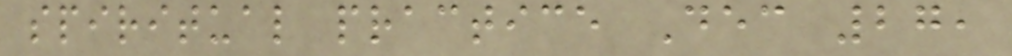spiritual practice Dec 27,
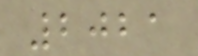2021
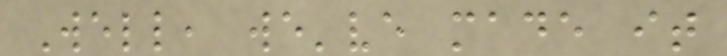Well, we've made it
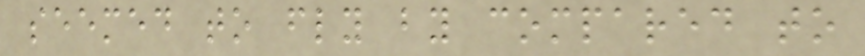seemed to fly by compared to
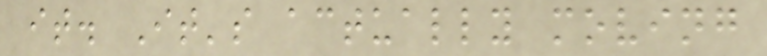it. It's actually moving
